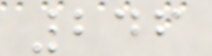246
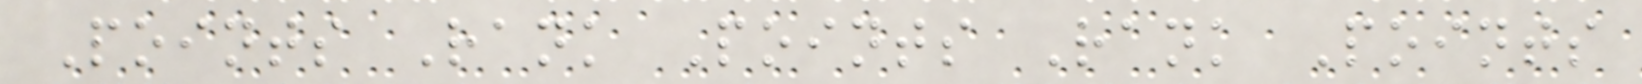Points Rank Points Rank Points
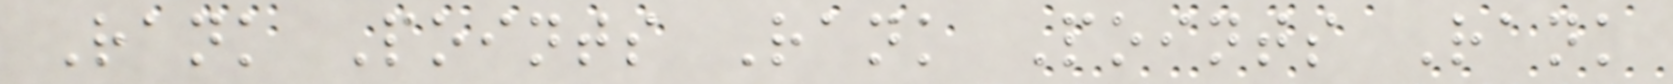Rank Points Rank Points Rank
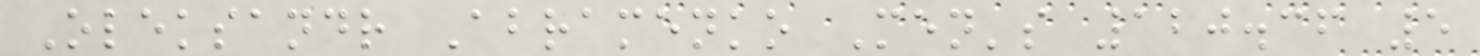Oleksandr Abramenko Men's 120.36 5
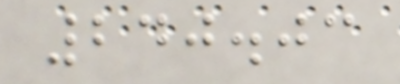240.03
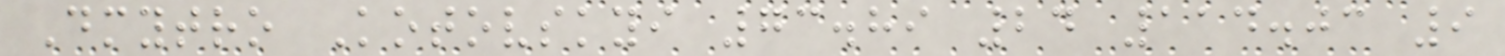Dmytro Kotovskyi 73.89 24 114.03 9
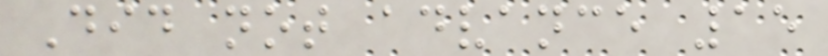Did not advance 15
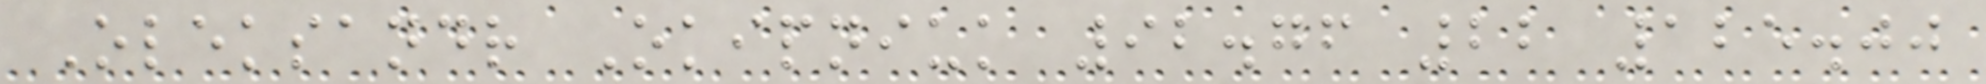Oleksandr Okipniuk 92.76 22 125.00
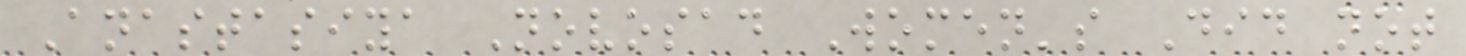Anastasiya Novosad Women's Did not
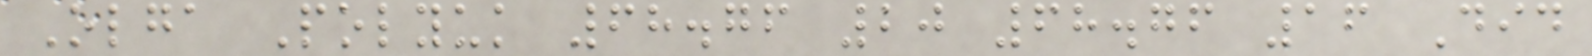Olga Polyuk 68.76 20 68.76 16 Did
